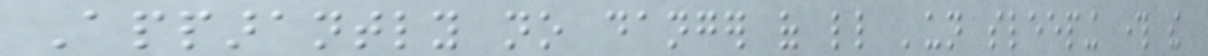Apparantly no danger of little 'un sleeping through the
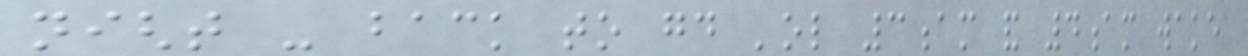night - back to good 'ol 3am and 4am wake
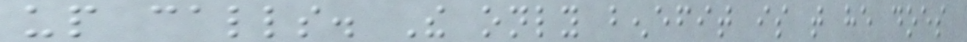up calls. The only benefit is that he does
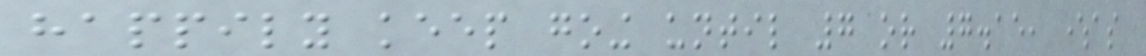happily keep going until 7 or 7.15, whereas
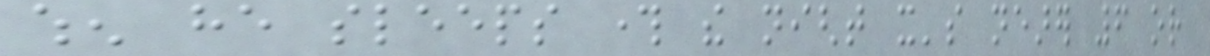when he sleeps through the night it's nearer 6 or
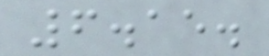6.15.
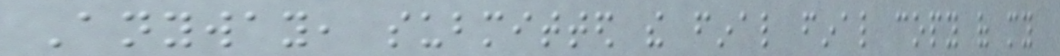Anyway, submitted the final final copy of my
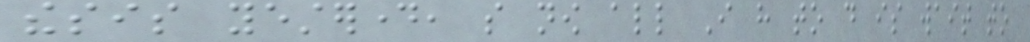thesis yesterday, so now all I have to do is wait to
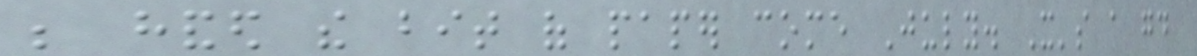be handed the bit of paper come July. It's a good
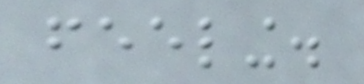feeling.
